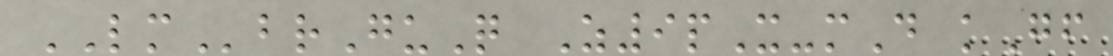LMbrGuQ Z9pX-mD kGf
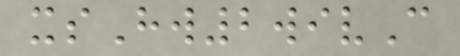xsHw2wivC
